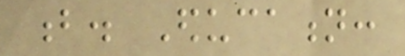b. Education:
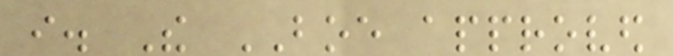i. The BOE approved
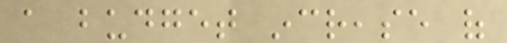a budget increase of
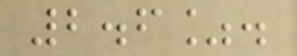2.6%.
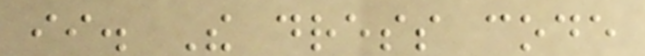ii. The dress code
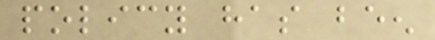policy has been
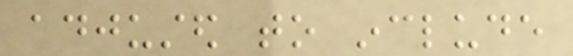adjusted to include
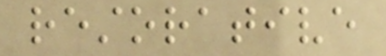restorative
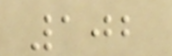102
